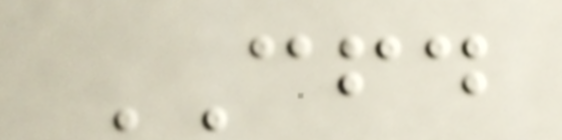CFD
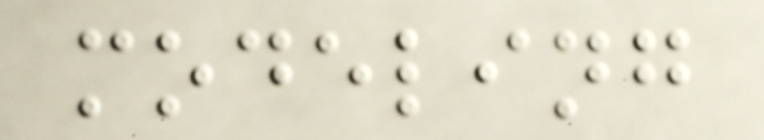modeling
